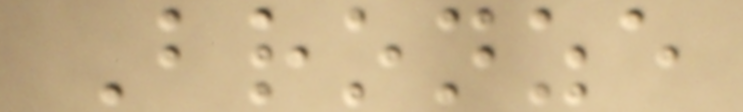Bronze
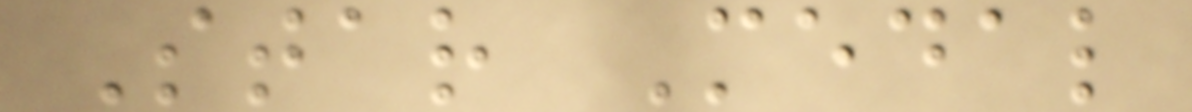Star Medal
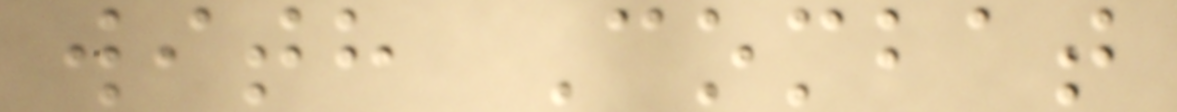with Combat
